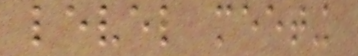level meeting
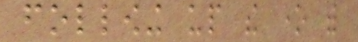following up the one with
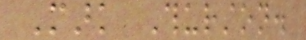Mark Thurston.
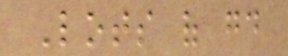Lots of good
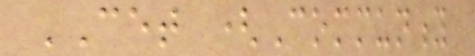CET (Community
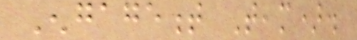Engagement Team).
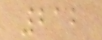212
